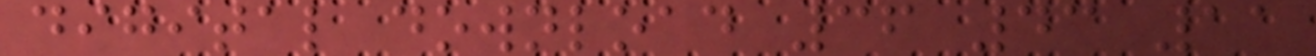digital download 36 43 11
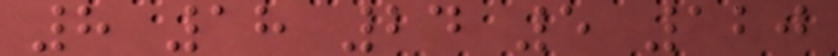8 18 24 5 120
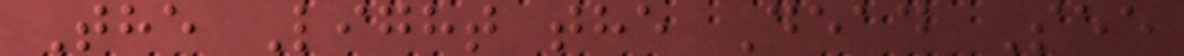The Light the Dead See
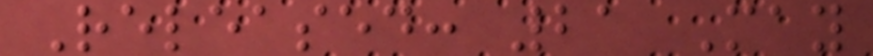Released: 21 May
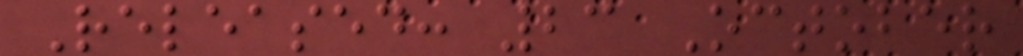Released: 23 October
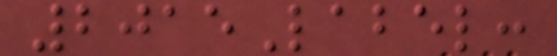2015Label:
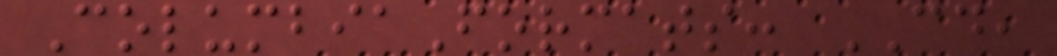ColumbiaFormats: CD,
